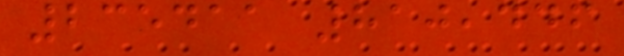235411 810,446
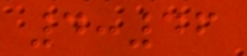4:46
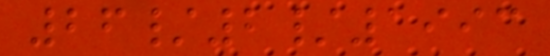26/2/1993
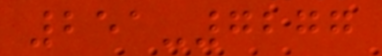251-7277
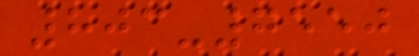803-7550
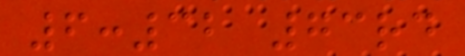6:32 73rd
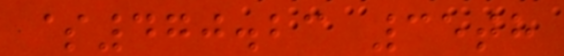$470.23 35th
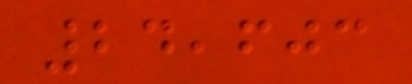24,603
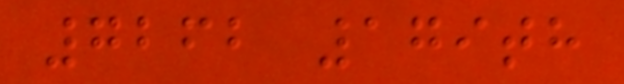7262 179th
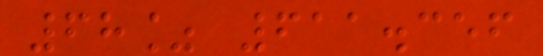68% 611.356
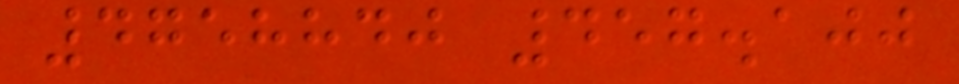4758840 457.100
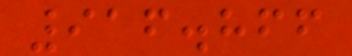916.866
